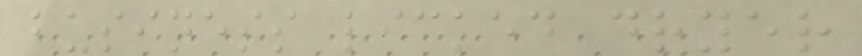business licked dryer
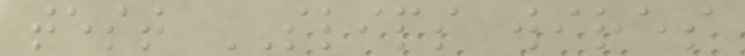test SLIPS wires
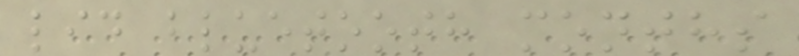lid bluetooth months
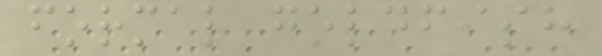formal goldfish
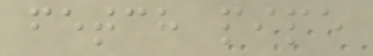fetch pipe
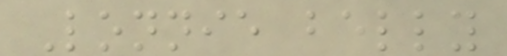Lonnie belly
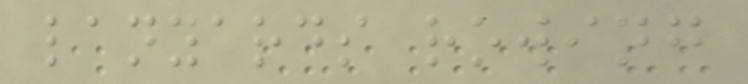lanyards rowing
